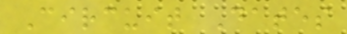Circuit Dates
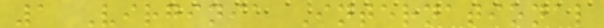1 Virginia International
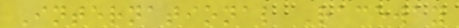International Raceway
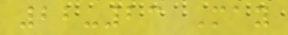22-23 May
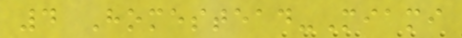4 Homestead-Miami
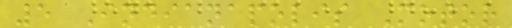5 Indianapolis Motor
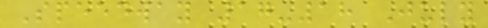Speedway 17-18 July
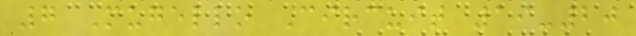7 Mugello Circuit 19-20
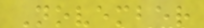November
